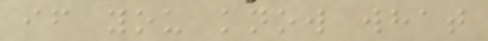if you know what
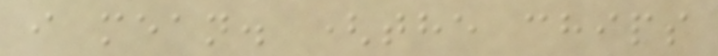i mean. (the chips
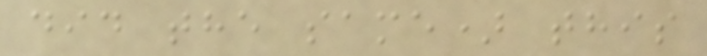did the same) this
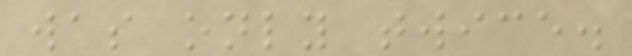was only twice.
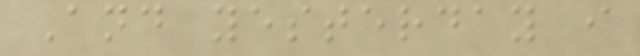And yesterday i
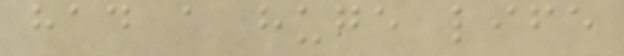had a huge life
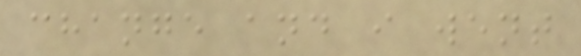change and i went
